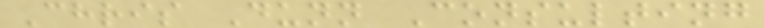Chris Dunn Consulting
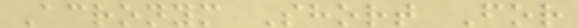Acronym Short For
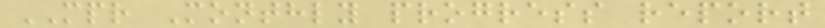MPR Monthly progress report
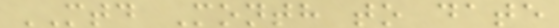MTD Month to date
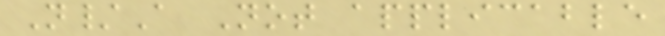N/A Not applicable
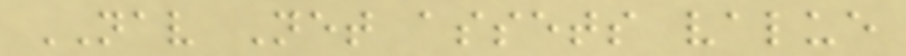NAV Net assets value
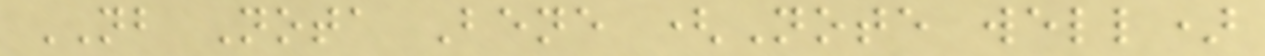NB Nota Bene (Note well)
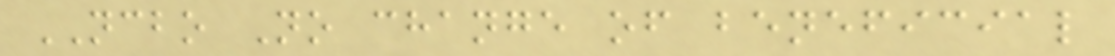NCBO No change of beneficial
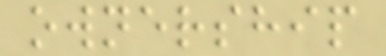ownership
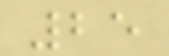25
